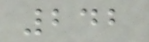242
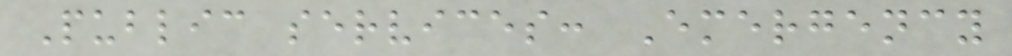Public services: Emergency
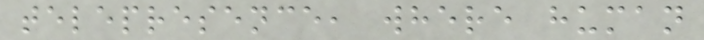telepresence, where human
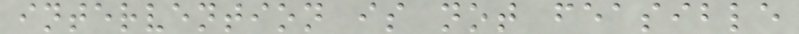intervention is not feasible
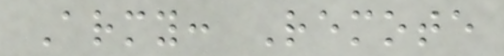Army: Remote
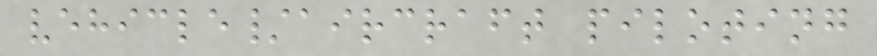vehicle/aircraft piloting
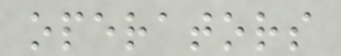operators
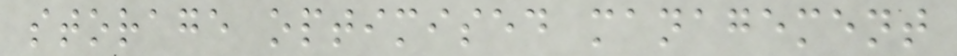storage optimised management
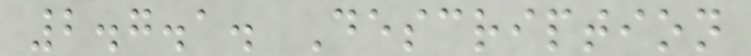2.7.1. Description
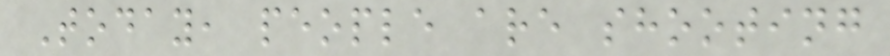Today, people are shooting
